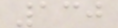130
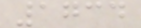1734
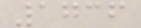1736
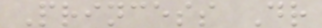Princess Dr
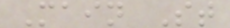Main St
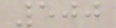500
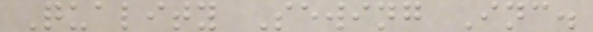Quality Sewing Inc.
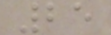25
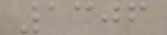1306
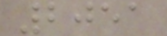2051
